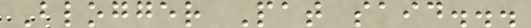Blogger Pat said...
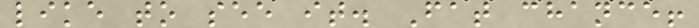like to see it. Fat chance!
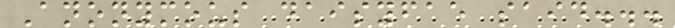Anonymous daisyfae said...
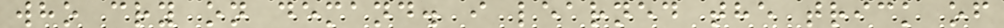who cry on demand. i learned the trick of
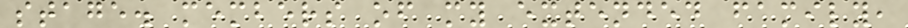stage. members of my extended family,
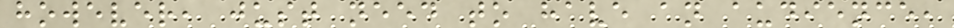however, just need to have an audience,
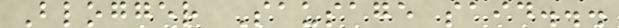Blogger Sausage said...
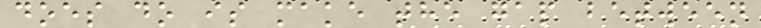does do is make the gap between
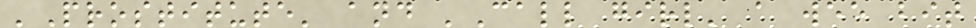'Prostitute' and 'Call girl' a wee bit
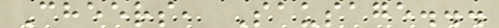Cheers, Sausage...
